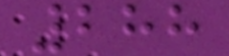288
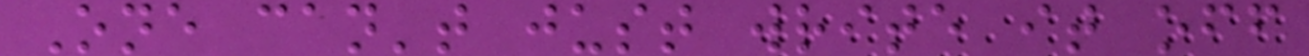One can't just write it off
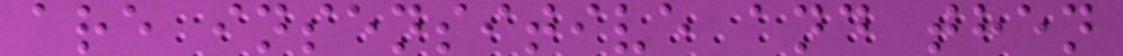are insensitive and then
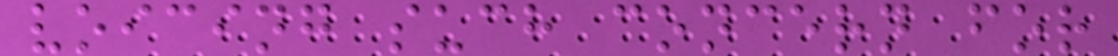voicing such concern for
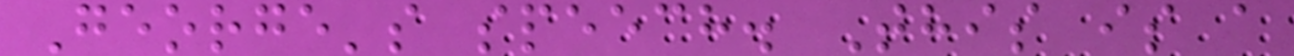George's speech. This is a
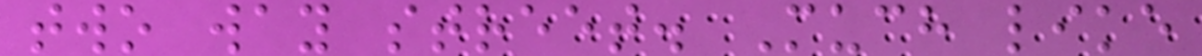two way street. Much like
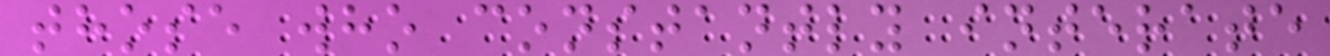those who constantly interate
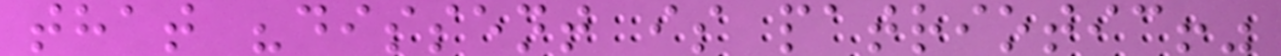that "dissent is patriotic!"
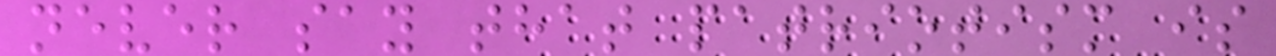never say that patriotism is
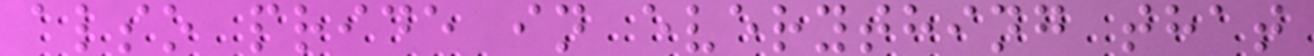also pride in everything that
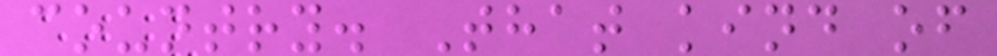country. That kind of
